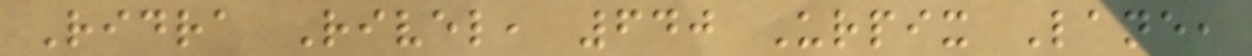Ridra Rivel, 640 Urpix Lane,
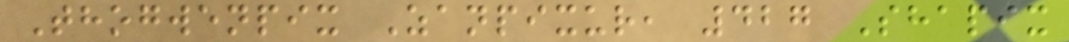Thogwenpix Zanpixur, 427 Shapix
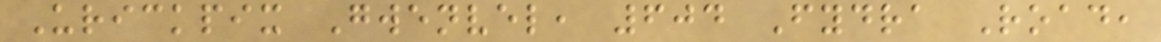Urickpix Gwenvel, 604 Fydra Road,
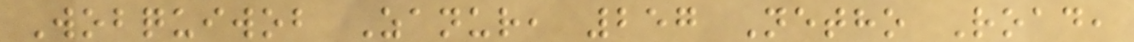Wobquiwob Zanur, 257 Netho Road,
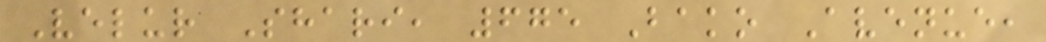Velur Shari, 675 Bako Avenue,
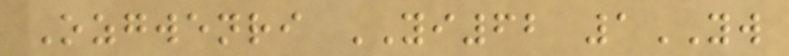Ozgwenri YI62 1YW
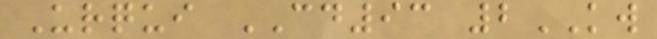Urqui CD93 2KW
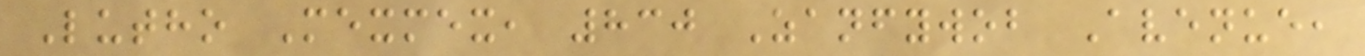Lutho Mexmex, 830 Zanfywob Avenue,
